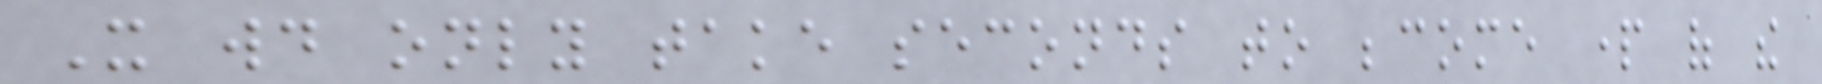It would only take seconds to become part of the
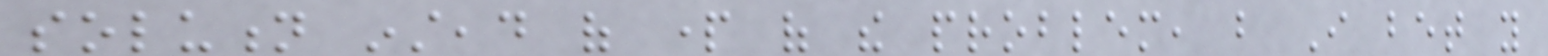solution instead of part of the problem, but I bet you
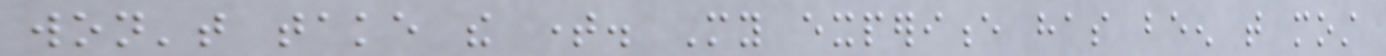won't take the time. My experience has been that most
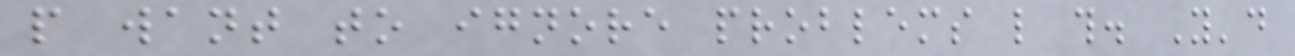people want to ignore problems like this. You'd
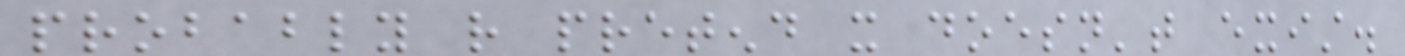probably rather pretend it doesn't exist.
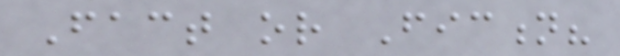Fact or Fiction?
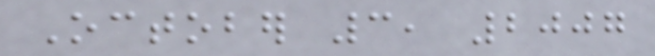October 3, 2007
